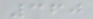360
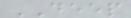DEEP
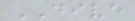DIVE
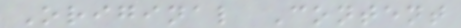Original Content
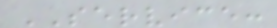SERVICE:
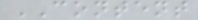CONTENT
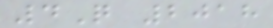4Q 2018
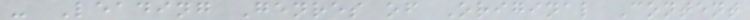- Leading Genres of Original Content
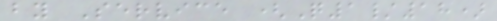by Service (Q1/18)
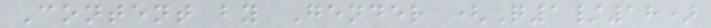Content by Gender (Q1/18)
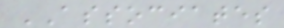ASSOCIATES
